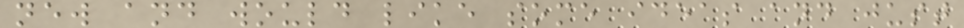new and would like some ideas and just
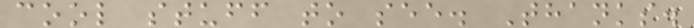cool stuff to see. Thanks.
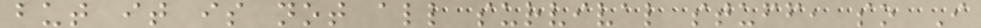but it is not all survival stuff, so I
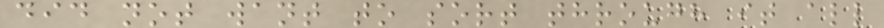did not want to sort through it all
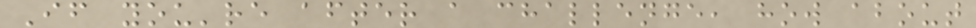If you're after a challenge, how about
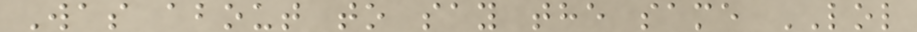Was about to say the same LOL
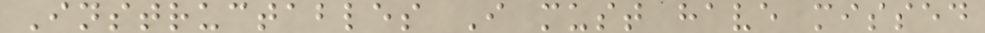Instructables I must have missed
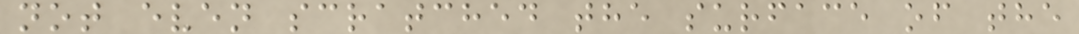not even scratched the surface of the
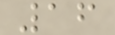16
